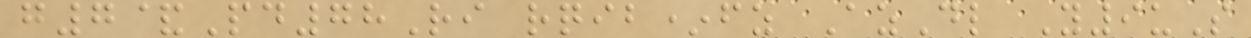g7&Pd78Ri rqib*fz AzDl Y9uS
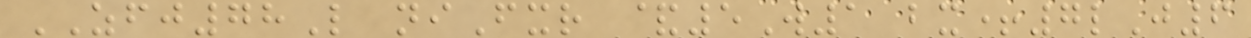ZFJ78L niFxr &5W1 bx+7lJ6
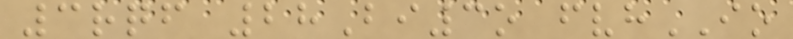3rqf 28Bi3o fvhIO
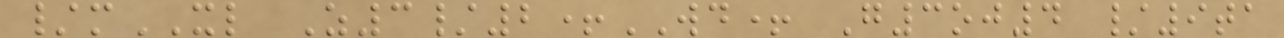/mXL Z3/2+WD+ G3oj4 /9ta
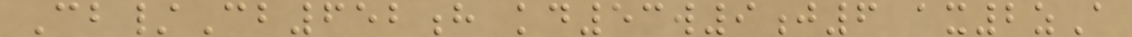Cb/Cb652h kd53w9j6 ax2zA
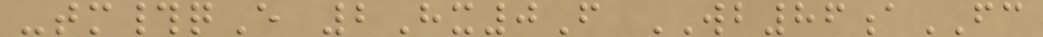-tm#qE 2Hx0F WB86aFC
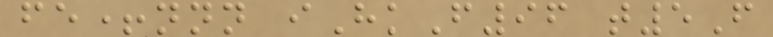fe+nnn iHkF96 t5F
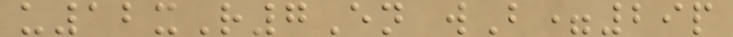u12xR7En wB=29p
